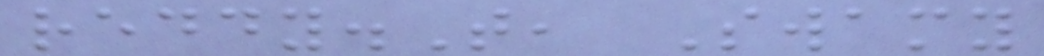reddy.T, Swamy
